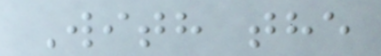With the
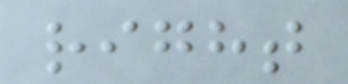right
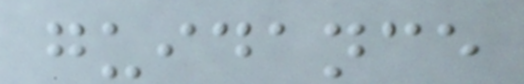guidance
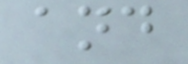and
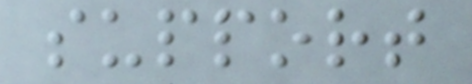support
